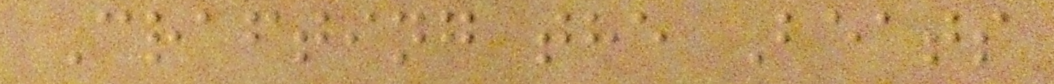Crafting the Beats
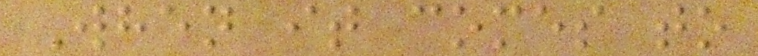When it comes to
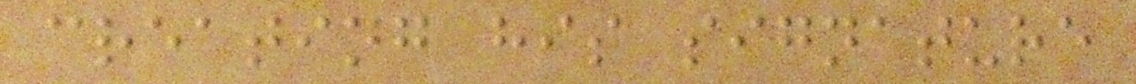creating his signature
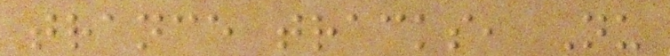trance tracks, Nu
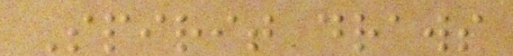Spirit draws
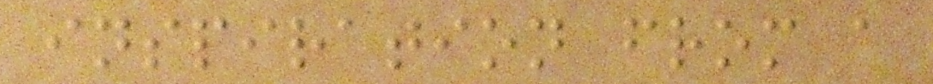inspiration from a
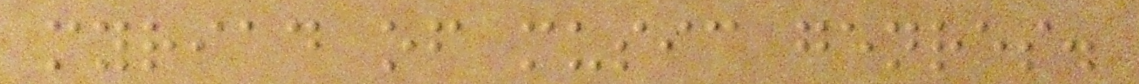myriad of music genres.
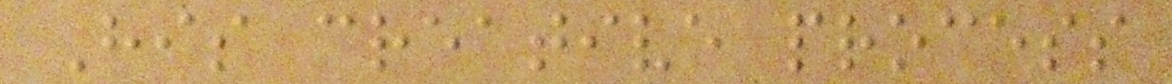His creative process
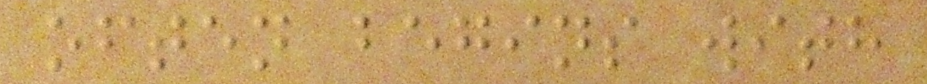often begins with
